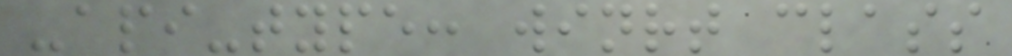-api-type: winrt class
